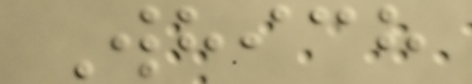Which
